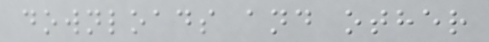downloads and other
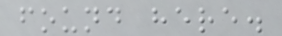found here.
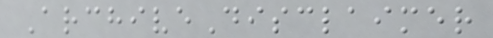ArchiveDisclaimer
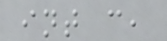int c,
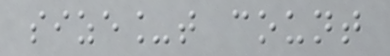size_t count
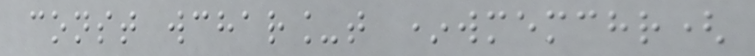const wchar_t *wmemchr(
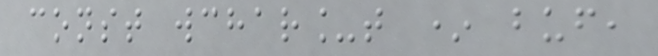const wchar_t * buf,
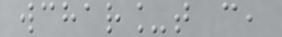wchar_t c,
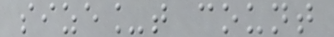size_t count
